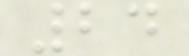24
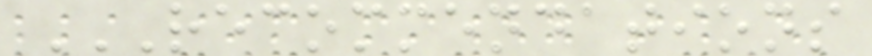RECOMMENDATIONS
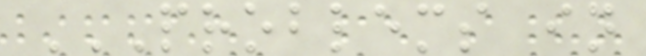PROBLEMS IN
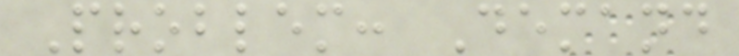Problem: Demand
